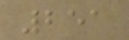251
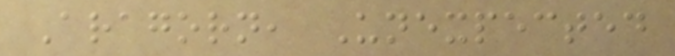Aragorn, Unexpected
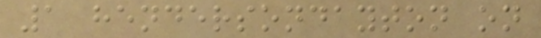1 hendersondayton on
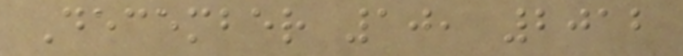December 10, 2012
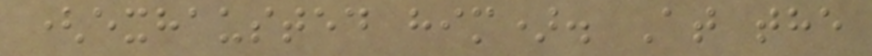(exhausted him). At the
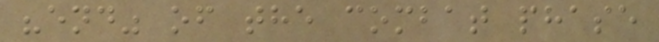"end" of the combat phase
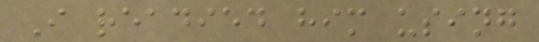I readied him using
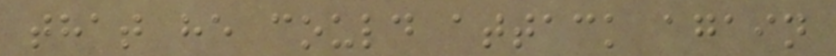that he could attack again
